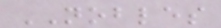NOBLES
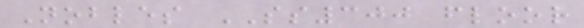Nobles SS300 floor
